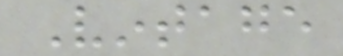Vintage
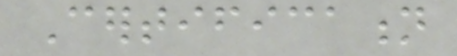Certification
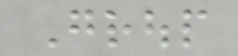Group
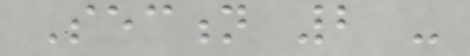Section 2 -
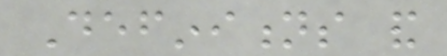Definitions and
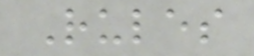Rules
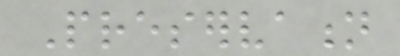Preservation
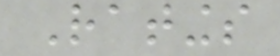Ratings
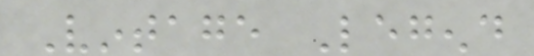Vintage Legend
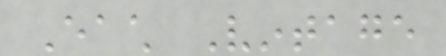Each Vintage
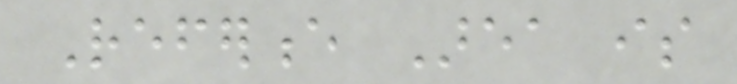Reference Area is
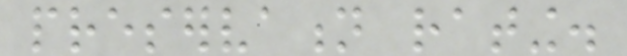preservation rating.
